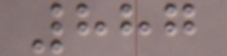887
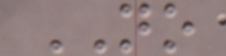NO
